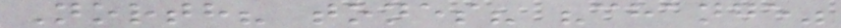North? tones? "change"
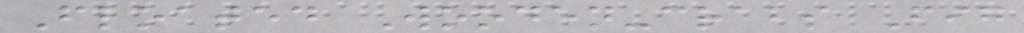Floated Wooden-crabs Fig
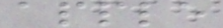apple
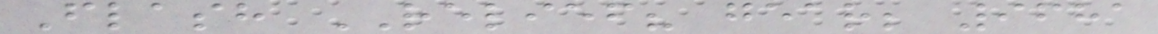Flash RELIEF? gear; 9681
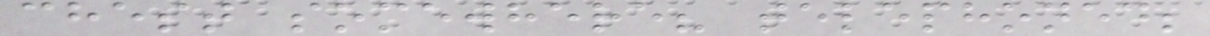chest somewhere? telephoned;
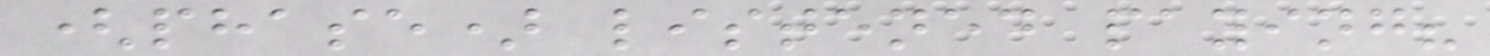(phase) listened paying?
